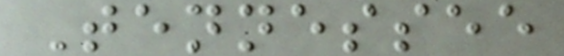Tennessee
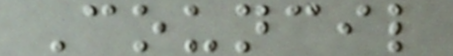Council
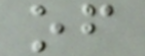of
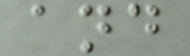and
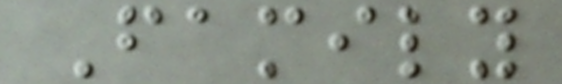Family
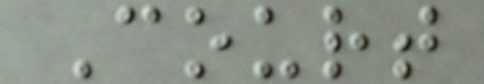Court
